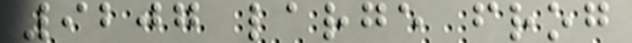9207 large frog
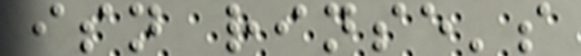isn rinse's
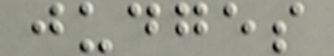judges
